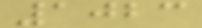1023
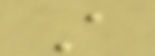A
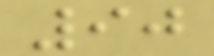90
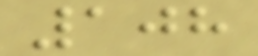108
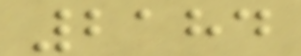2184
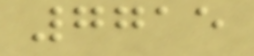7715
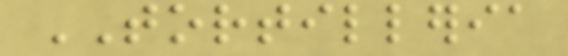TORTILLERIA
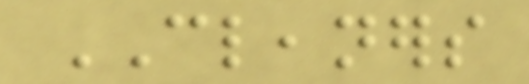CLEANERS
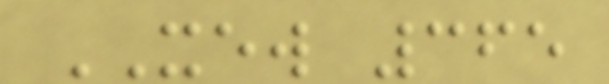XEW 365
